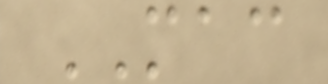MAC
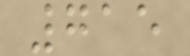715
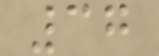37
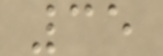35
